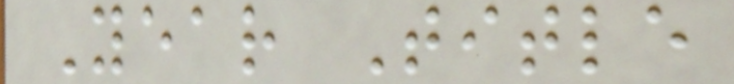Year Title
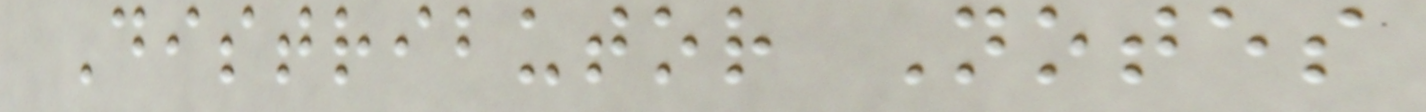Distributor Notes
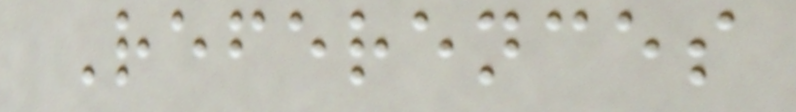References
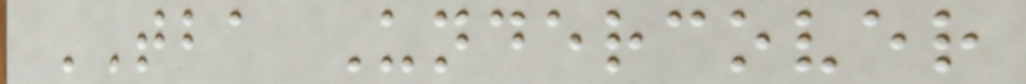TBA Undercover
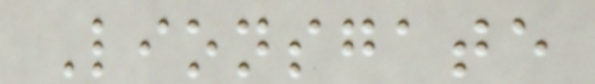Lionsgate
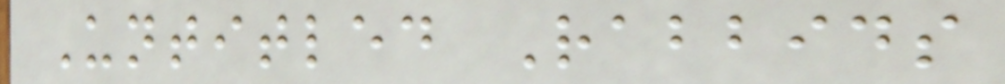Untitled Rabbids
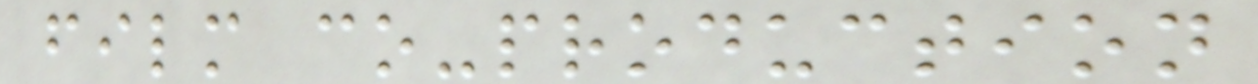film co-production
